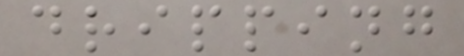dripping
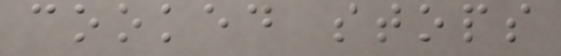cooked stops
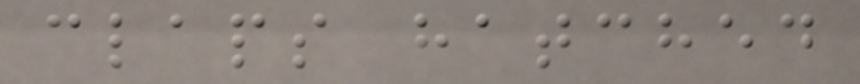claps hatched
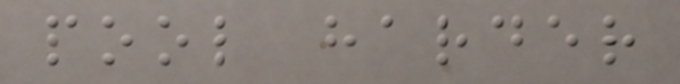pool harder
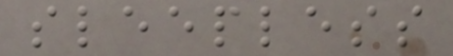sleepless
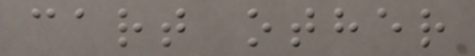cart other
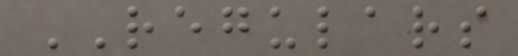REGULARS
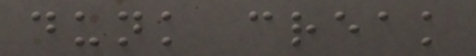dunk creak
